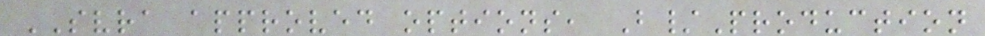SVRA approved options, B/Production
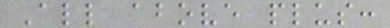All above plus:
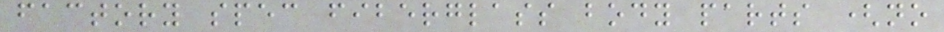factory spec fiberglass body parts (no
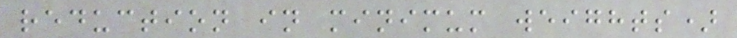reduction in minimum weights)
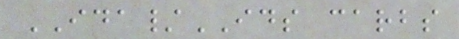IDA/IDS carbs
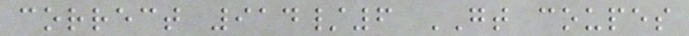correct 914/6 GT coupes
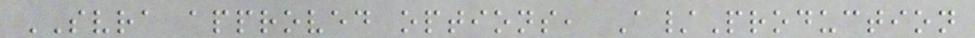SVRA approved options, A/Production
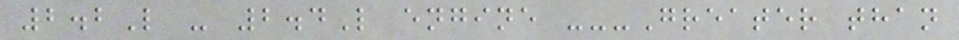2.2L - 2.4L engine ---Greater than
